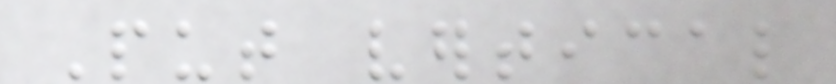Put vertical
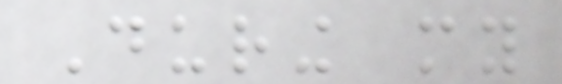During my
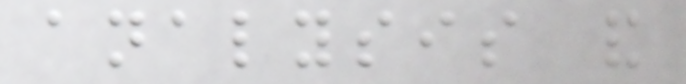analysis and
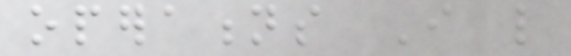operations I like
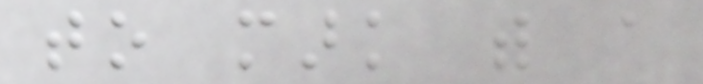to mark with a
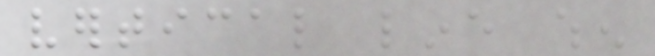vertical line when
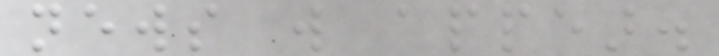news will appear.
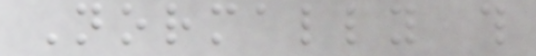Normally this
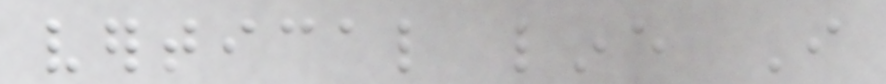vertical line I
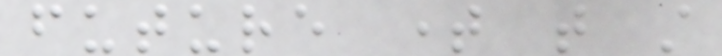future time that still
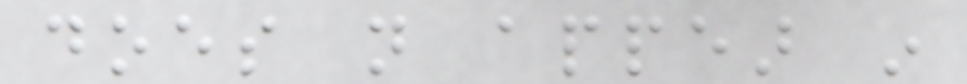does not appear in
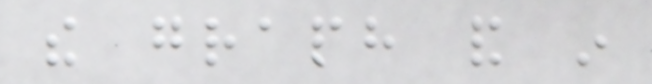the graph and in
